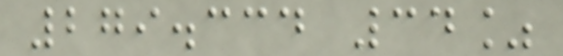279.334 34%
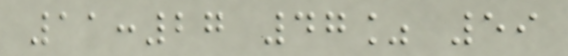11:27 47% 59
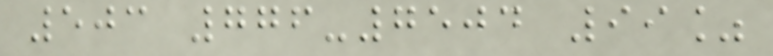503 776-7504 99%
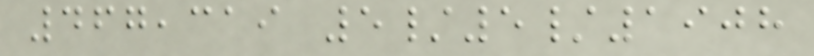467,319 5/5/1908
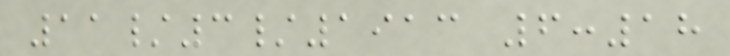11/3/1913 6:18
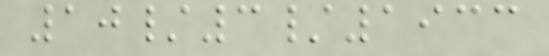10/3/1933
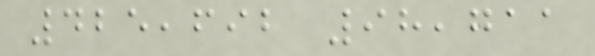425,692 98,711
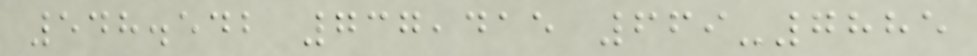548.542 737,415 669-7885
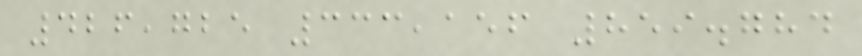426,725 333,156 859.784
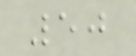50
